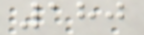180
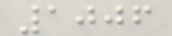1006
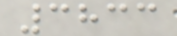3833
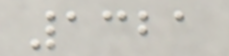1321
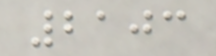2103
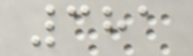381
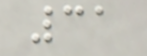31
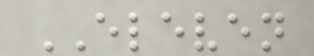ELEVEN
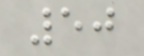50
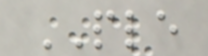PLE
